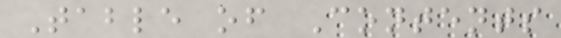Table of Contents
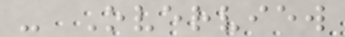- Overview
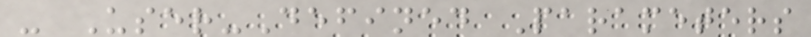- User-Defined Parameters
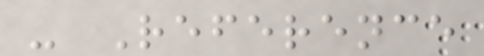- Reference
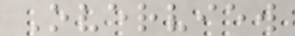Overview
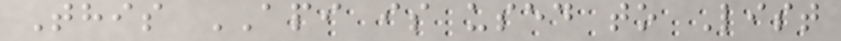This API is used to List
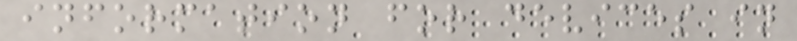information for devices in
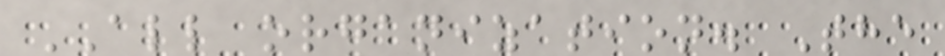ALL organization. The
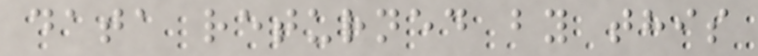data returned by this
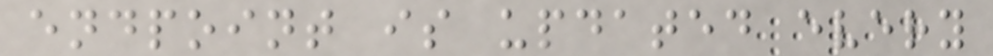endpoint is updated every
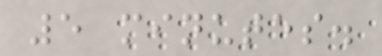5 minutes.
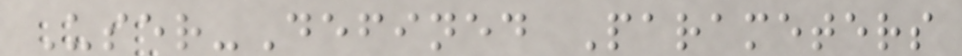User-Defined Parameters
